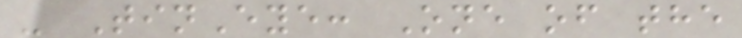- TinEye: One of the
